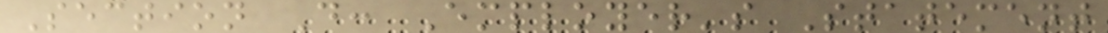Section D: Employer's Statement
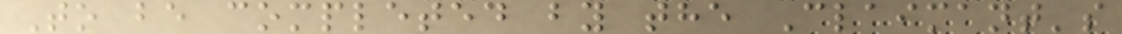To be completed by the Claimant's
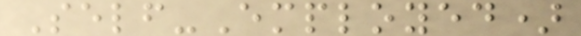Self-Employed)
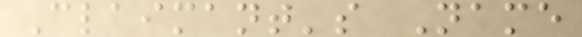Claimant's Name
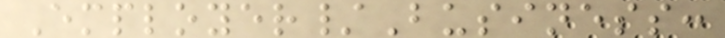Employer/Business:
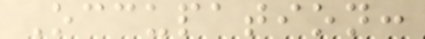Occupation:
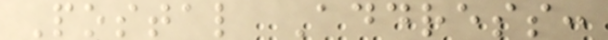Postal Address:
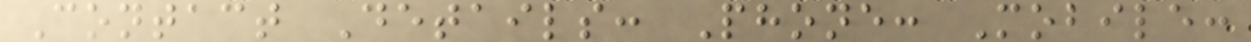Contact Details: Phone: Mobile:
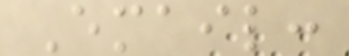Email:
